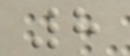8
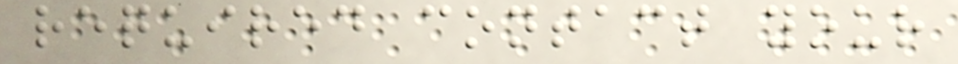required contact your
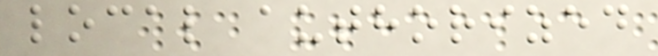local authorized
